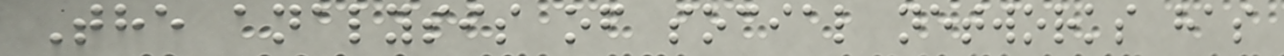The analysis of social networks has
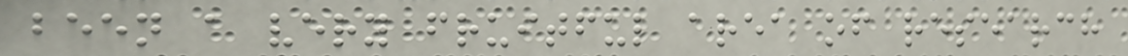been a very fruitful area of research
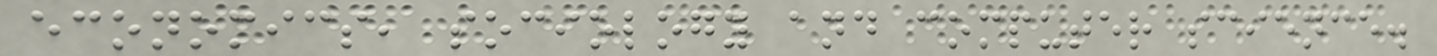economics, sociology and computer science.
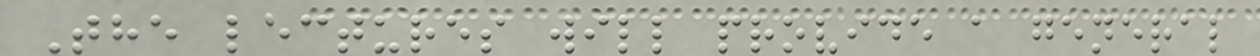The lectures will provide a general
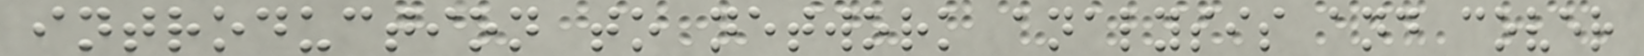introduction to network analysis and cover
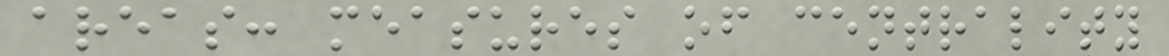areas: measures of centrality
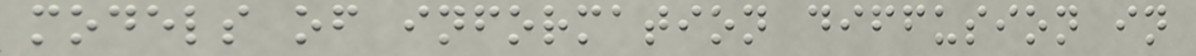models of information diffusion in
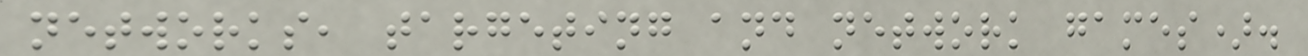networks, targeting and network games).
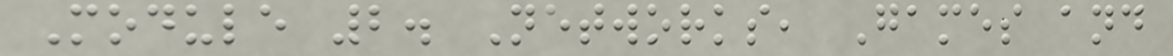Module 2. Networks, Games and
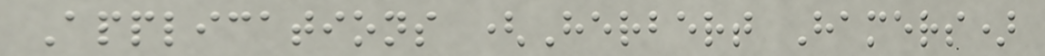Applications (Herbert Hamers)
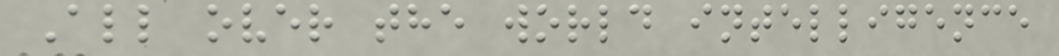All over the world intelligence
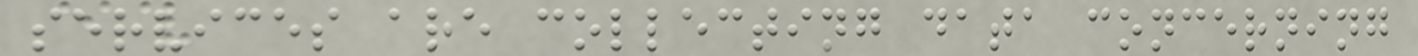services are collecting data concerning
